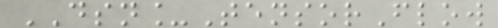DSN_TensorFlow
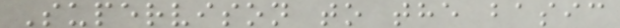Supervison to the basic
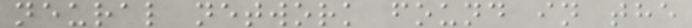neural network found in the
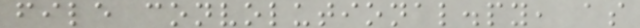file convolutional.py, as
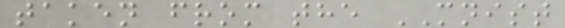taken from the MNIST
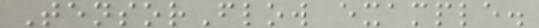TensorFlow example.
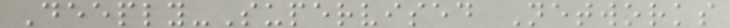Deeply-Supervised Networks
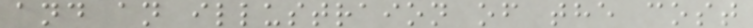and an illustraion of the cost
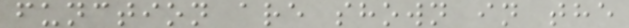function are shown in the
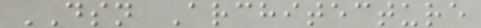DSN Architecture
